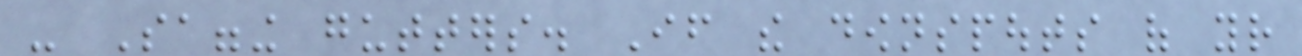- Sagging gutters. If the downspouts of your
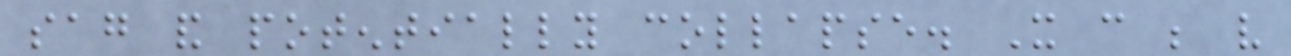sag and potentially collapse. It can be very
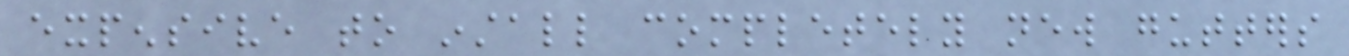expensive to install completely new gutters
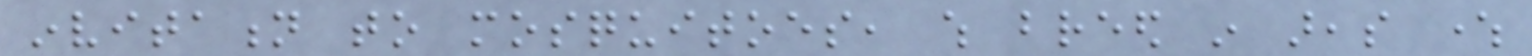invitation to mosquitoes, which breed in areas where
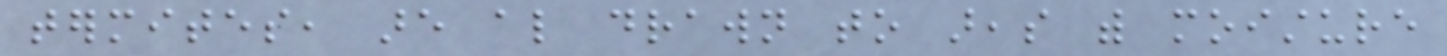termites, are also drawn to areas with moisture
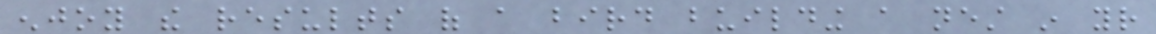enjoy the results of a bird building a nest in your
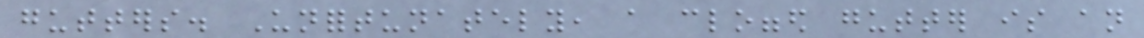gutters. Unfortunately, a clogged gutter is an
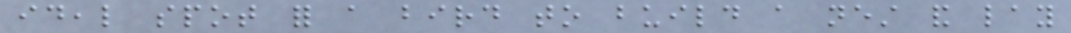ideal spot for a bird to build a nest and lay
